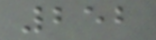252
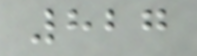827
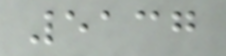5137
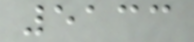5133
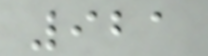921
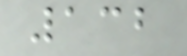132
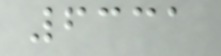6331
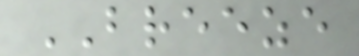BREEZE
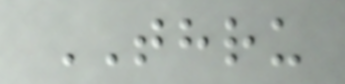THRU
